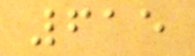615
